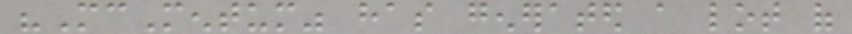"McMentum" has generated a lot of
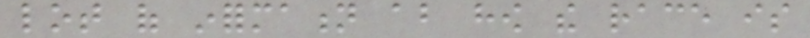lot of information about how the race is
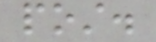post.
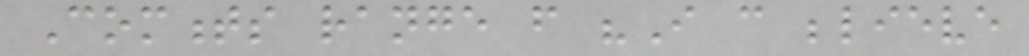Comments range from "I can believe
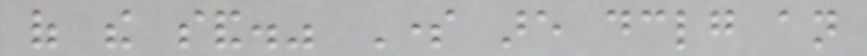of the sand." Some are declaring an
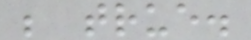be true.
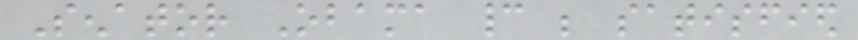Senator Obama cannot be satisfied
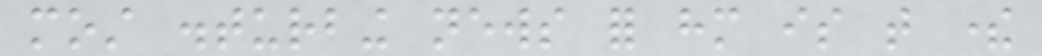most disturbing news for him is that there
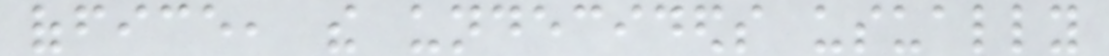office, the undecideds usually
